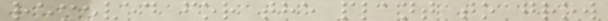removed for the plant to grow
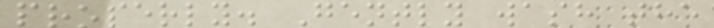properly. Gently wash the
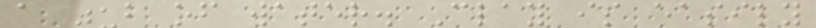a tub of water. Clay is easily
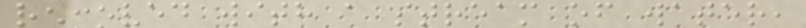removed with a stream of water,
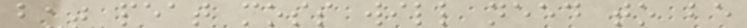but peat moss will need to be
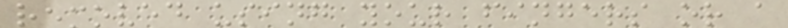removed using your fingers or a
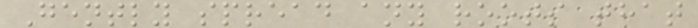Gently spread any roots that
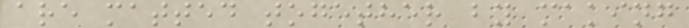are matted together by making
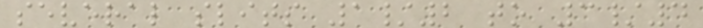several slits 1/2 to 3/4
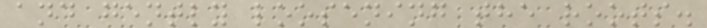and gently loosening the roots.
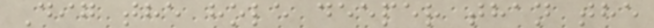Dig the hole deeper than the
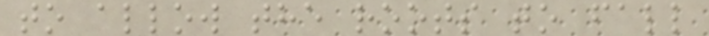to allow the roots to fall
